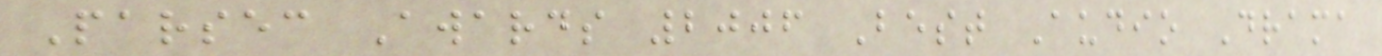Parsec Awards 2006 Best Audio Drama
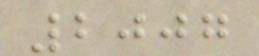2007
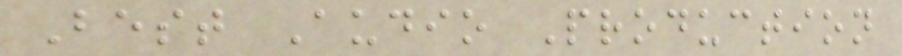Best Audio Production
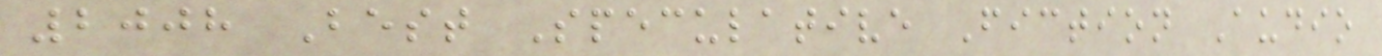2008 Best Speculative Fiction Audio
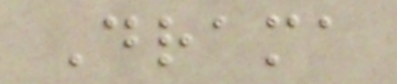Drama
